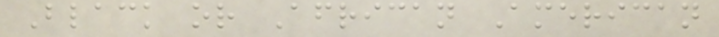Black or African American
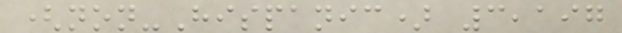(non-Hispanic) 3,197
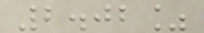2.02%
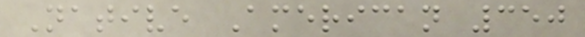Native American 350
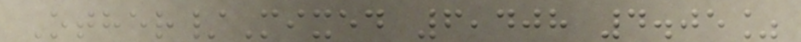Other/Mixed 6,408 4.05%
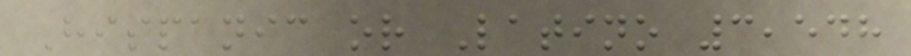Hispanic or Latino 3,548
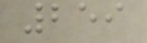259
